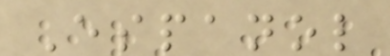Espanol
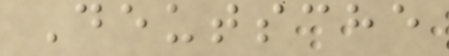Deutsche
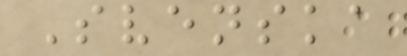Svenska
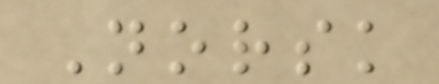Norsk
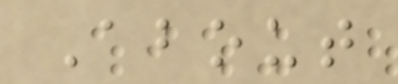About
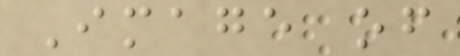Image of
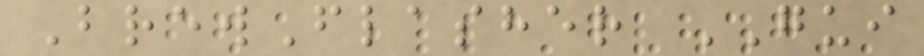BrewFlasher GUI
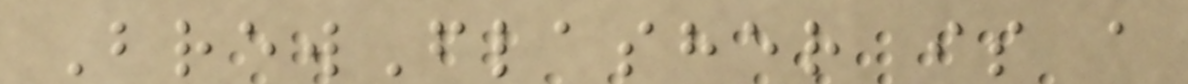BrewFlasher is a
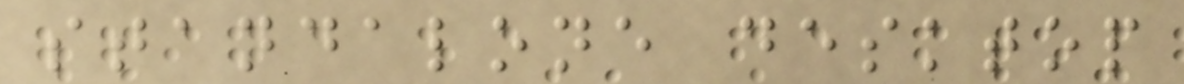standalone desktop
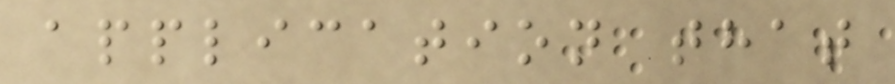application that
